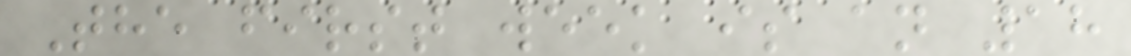The first week is an 18
